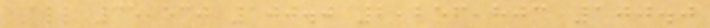All 35,530 100.0 2,256,803 100.0
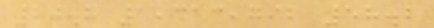20.8 1,313,792 58.2
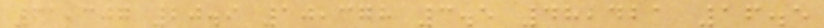61,307 20.9 10,378 3.5 48,421 16.5
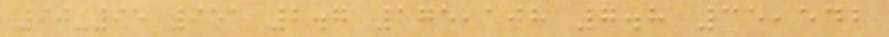90-95 951 2.7 175,108 7.8 35,542
